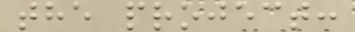the project:
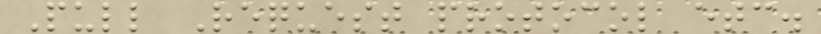Pull Request protocol etc.
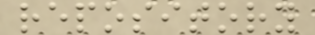repository
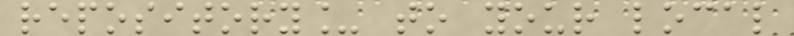repository_ to your local
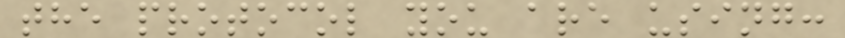the protocol you are using:
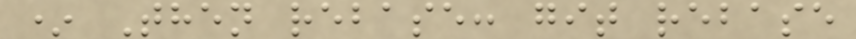* Then rebase: git rebase
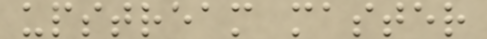upstream master
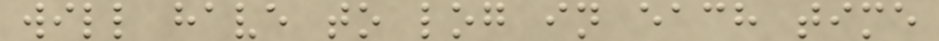will have to log in each time
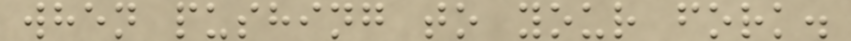when pushing to your fork.
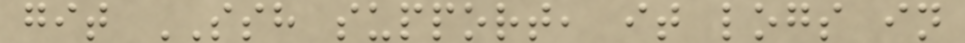git SSH support, it logs in
